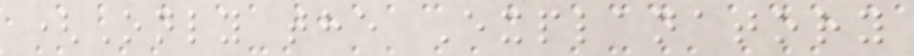(Only the Explanatory
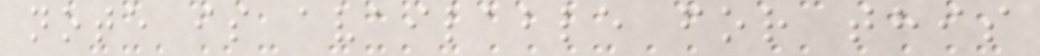note is available for this
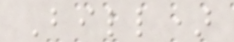Bill)
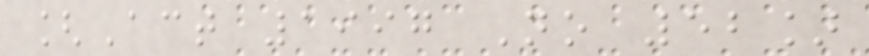[Act 1997 No 52]
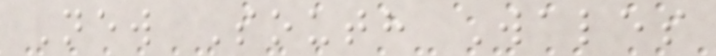New South Wales
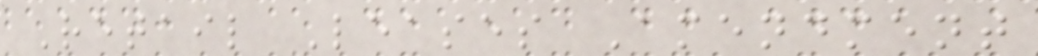Retail Leases Amendment
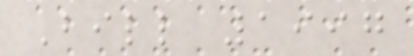Bill 1997
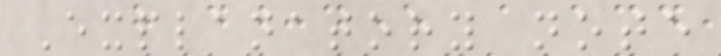Explanatory note
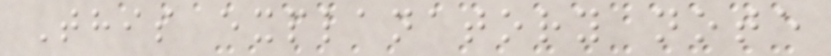This explanatory note
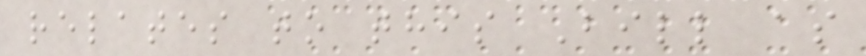relates to this Bill as
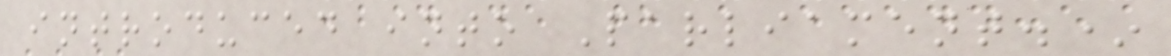introduced into Parliament.*
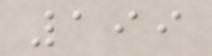199
